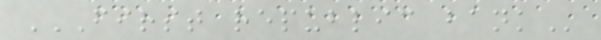FIRST REPUBLIC BANK
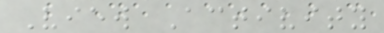View Activity
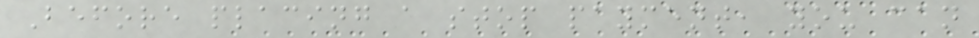Before placing a stop payment, you can
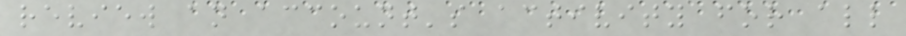review an account's activity for all
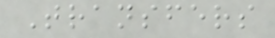Transfers
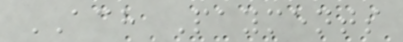ACH Payments
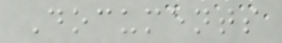Documents
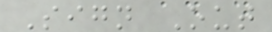Sign Out
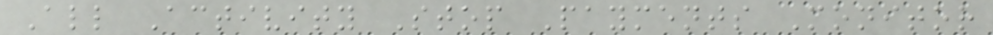All Activity Stop Payments Monitor
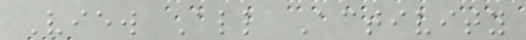View All Activity
